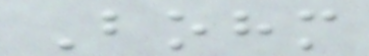Bohm
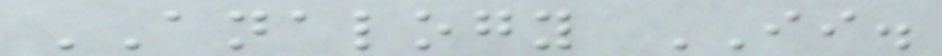ANALOGY II.
